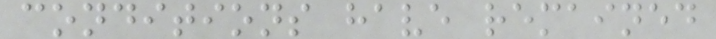conditions have remained
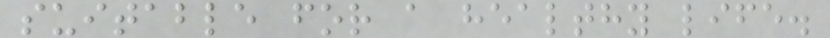suitable for a healthy life.
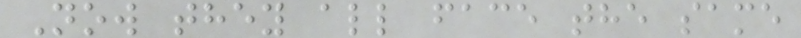Now they all face the same
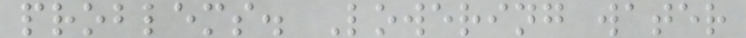problems. Lowering water
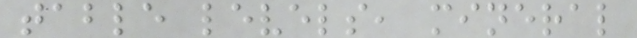table levels, mineral
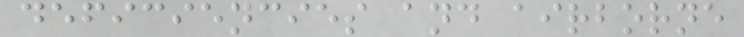deficiencies and airborne
